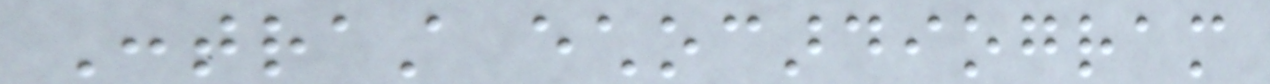Contrast echocardiogram
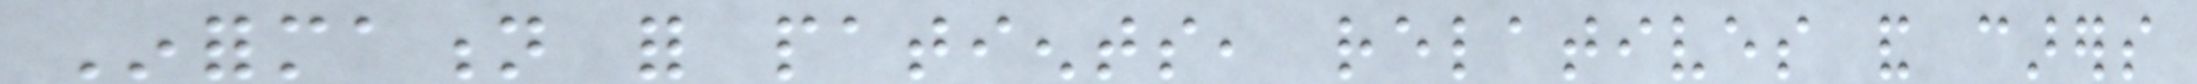Information for patients, relatives and carers
